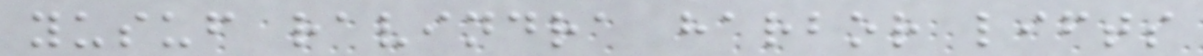yusuf ravindra harbor lifts
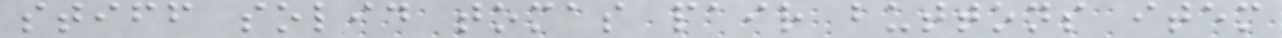stiff solid tomas pair buttons item
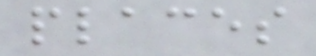places
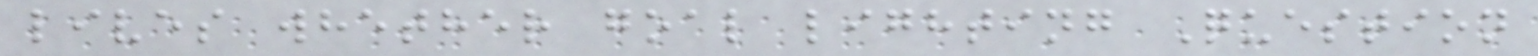lives whether goal lighting Question
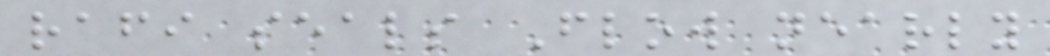rafi seals Flow nearly
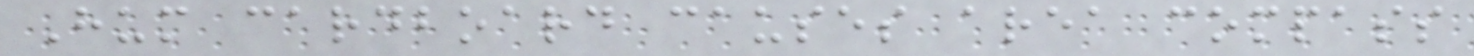Hum cardboard causes area compass
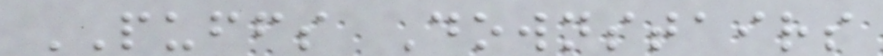PUFFS Downstairs
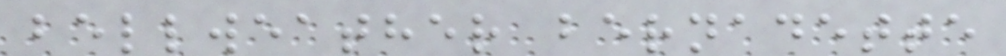bellweather bernadette
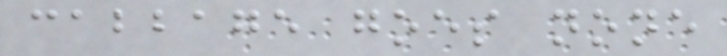cabbage goes none
